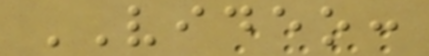VIDEO:
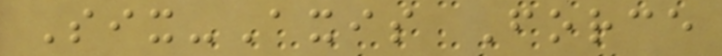Six-Axis Force
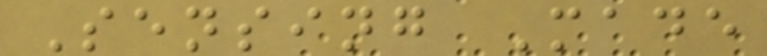Sensing Made
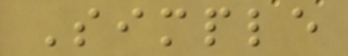Simple
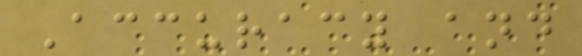Accuracy and
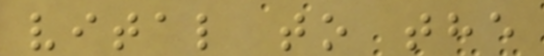vital to the
